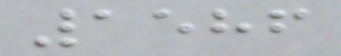1586
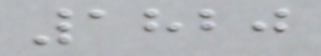1820
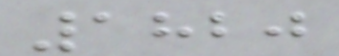1820
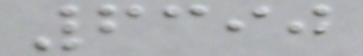6390
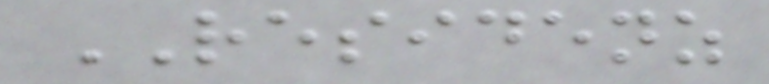RESIDENZ
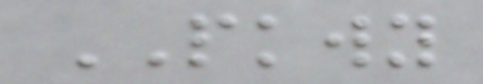PKWY
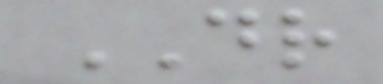DR
